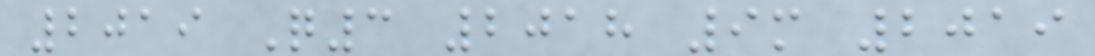2019 Q3 2018 9m 2019
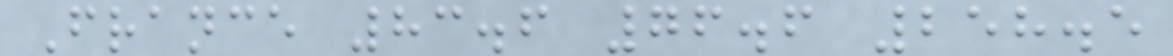France 83.6 76.6 258.5
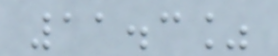11.3%
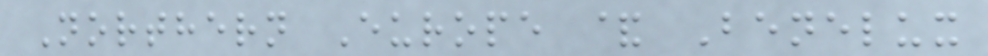Northern Europe & Benelux
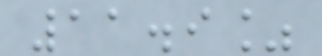11.9%
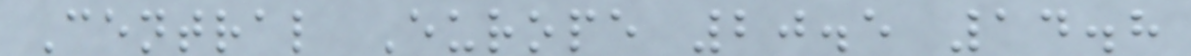Central Europe 20.5 14.8
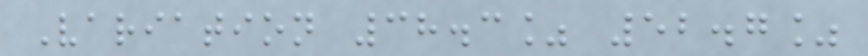Variation 38.3% 52.7%
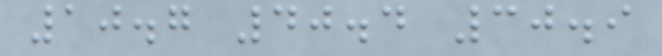10.7 40.4 30.9
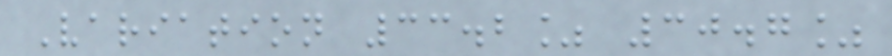Variation 33.2% 30.7%
